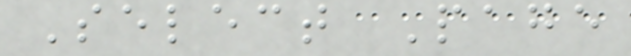Select Page
